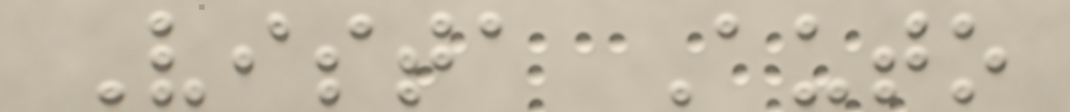Vista Auto
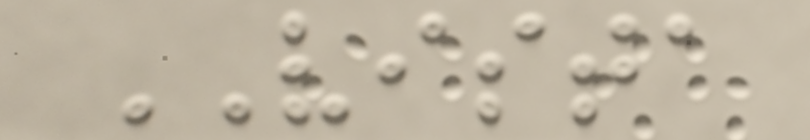VISTA
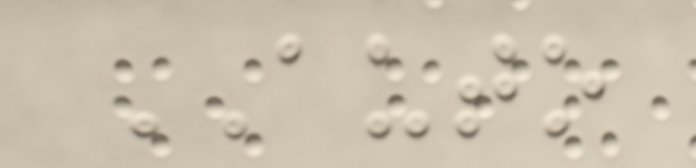AUTO
